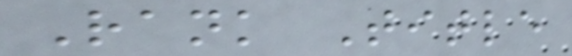Rank Title
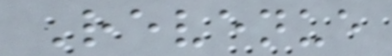Revenue
